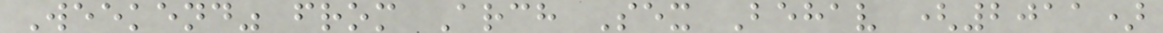Weekend" from Arch Sex Behav (2011)
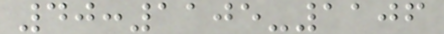40:1105-1106
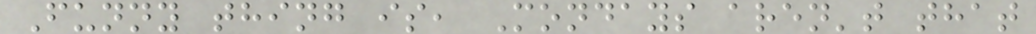Funny thing is, Mondays aren't that
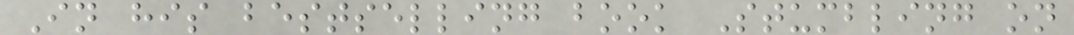In his bestselling book Stumbling on
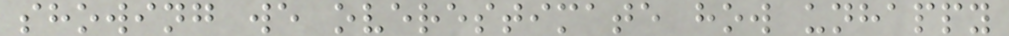showing we overestimate how unhappy
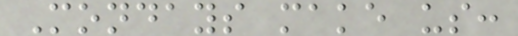Mondays make us:
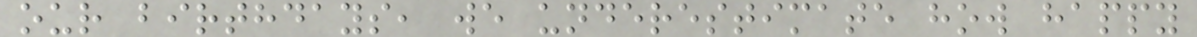our birthdays, we underestimate how happy
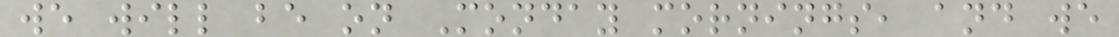we will be on Monday mornings, and we
